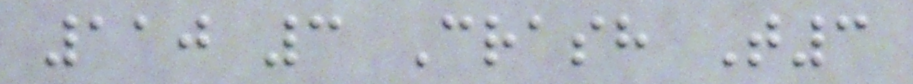110 3 Crash T3
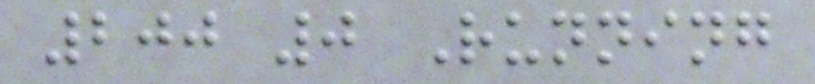200 0 Running
